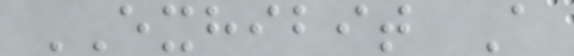EXHIBIT A
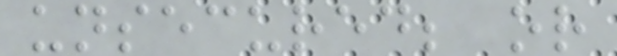unsecured; or
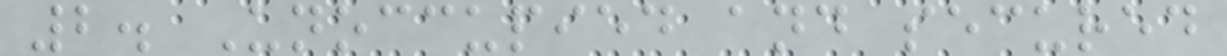2. Unoccupied and secured
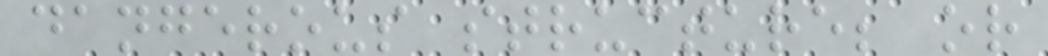dangerous structure; or
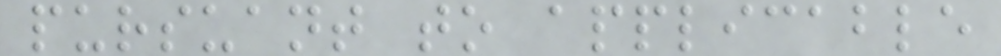pursuant to applicable
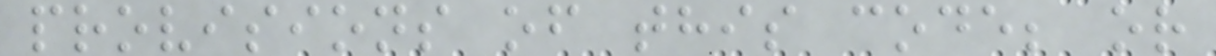provisions of this code; or
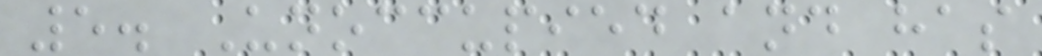5. Unoccupied and has
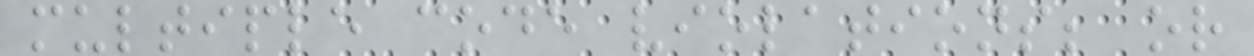multiple code violations; or
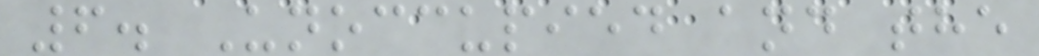6. Unoccupied and the
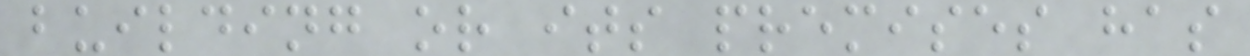building or its premises has
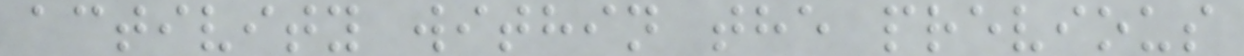activity within the previous
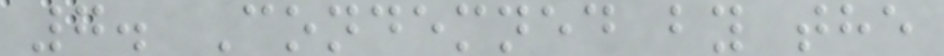7. Condemned by the
